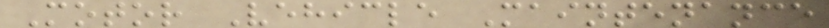Motor Vehicle Maintenance
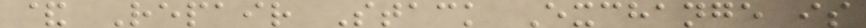& Repair Stack Exchange is
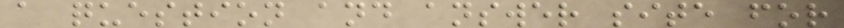a question and answer site for
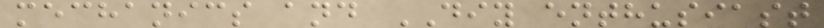mechanics and DIY enthusiast
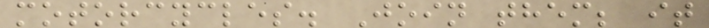motorcycles. Join them; it
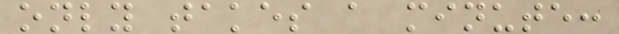only takes a minute:
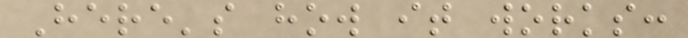Here's how it works:
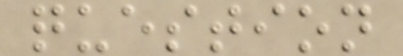question
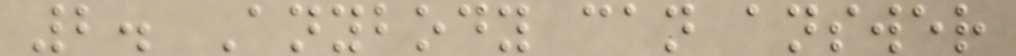2. Anybody can answer
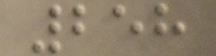258
